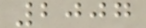2007
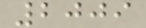2009
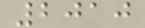2010
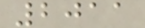2011
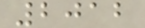2012
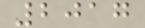2017
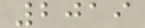2019
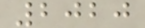2020
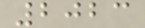2023
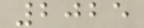2025
